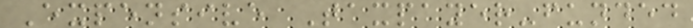Expensive Taxpayer-funded
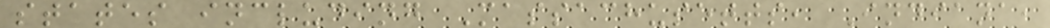states including Massachusetts, Indiana,
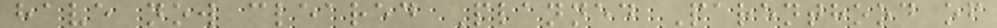have now cleared Planned Parenthood of
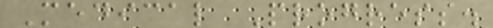Medical Progress.
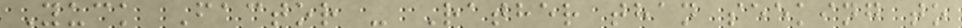Yuck Factor - Rather than seeking to
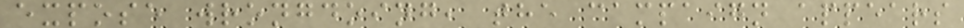expose wrongdoing, the campaign appears
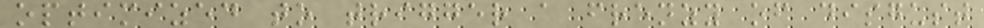optimized to trigger a frenzy of disgust
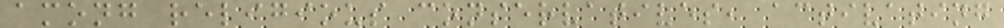among religious conservatives, activating
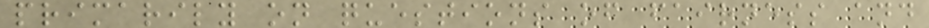primarily on questions of fairness and
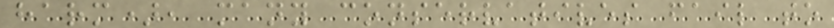harm), many conservatives fail to
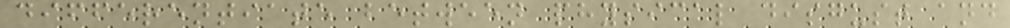differentiate between physical disgust and
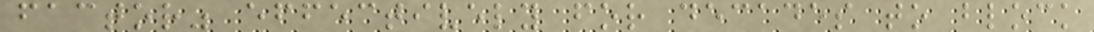factor" effectively for decades to block
